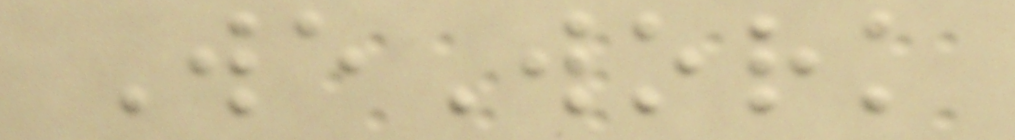WeWork
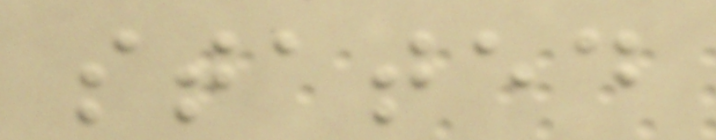stated
